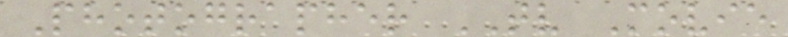Photographer TV Movie
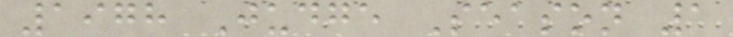1978 Judge Season 1
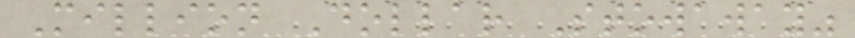Million Dollar Stowaway"
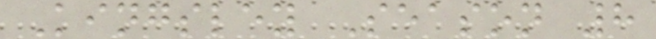Kingsley Season 8
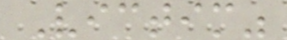Victim"
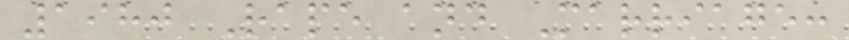1980 Rape and Marriage:
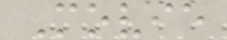Movie
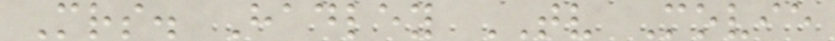Mrs. Hadley TV Movie
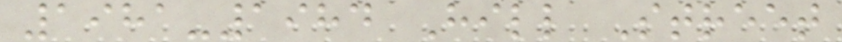1981-1984 Hill Street
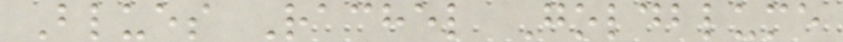Blues Rachel Goldblume
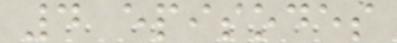4 episodes
